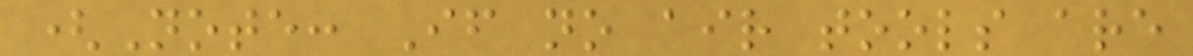(Note: If no air tools are
